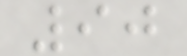90
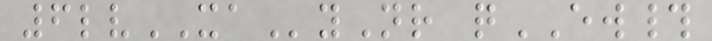6lvXAyNr qEW#
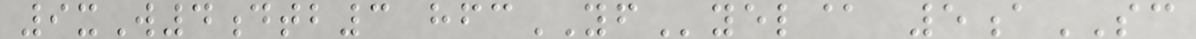9xW4dtb3 hfcYFyel@ 5aSC
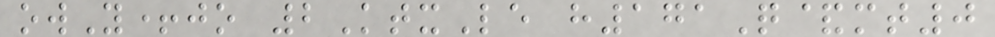owY+jo 2KtxLe h171Q&mt0
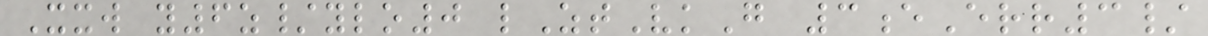Xxw y6z/ylo0 lZtVkG 3eErr3/
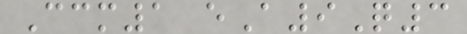Ccm1 eA9Q3
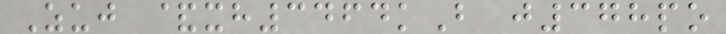Zuj &xh3464kB j378po
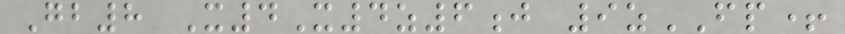Gb8 X4X4z6j 9zFP+
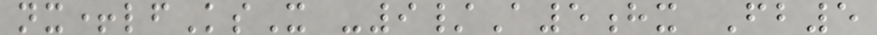nx+lfKsX -9/A5hx Fb5
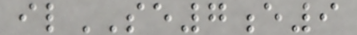ilSE7e9
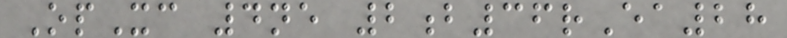OpXc 4ne 2b36rEa28
